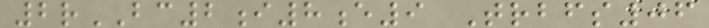2rBC2i8e9 Trbfs06
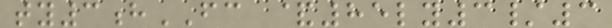ty3hFC &85ly3/3
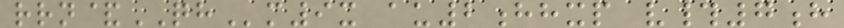rrn&QHm9x au2hhxp v#7h
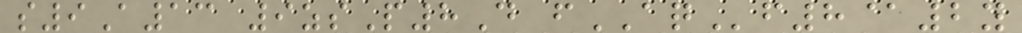s9A13 9zsP8D fAQf8@2y
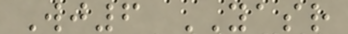Wj6 YASR
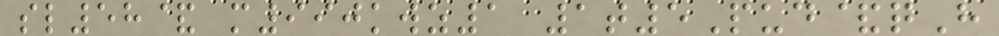sl58& m990kwz1 1t5Pud&qH
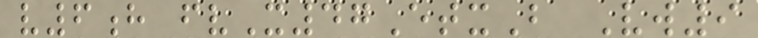v6h fvX47EtxB Vw9
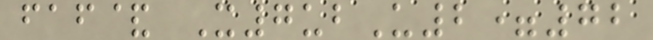faf& X7ubU2=72
